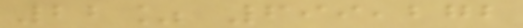22% 699,272
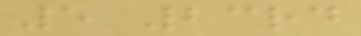5 23rd
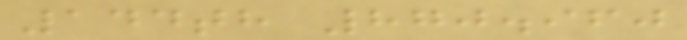144th 870.960
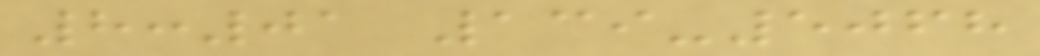8:01 139-5068
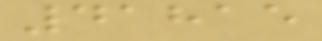41815
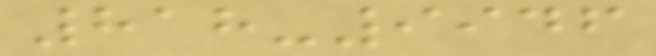818-9946
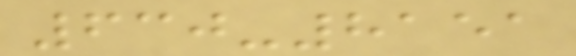630-8151
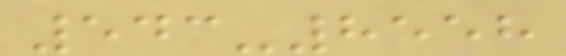543-8558
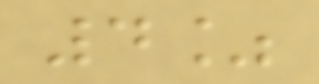4%
